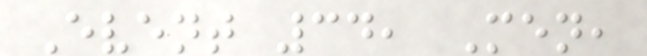Event 34, Men,
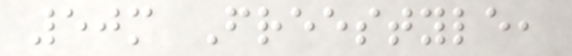50m Freestyle,
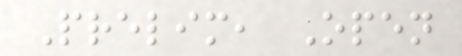Prelim, Open
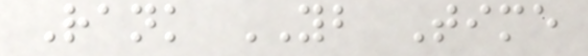Rank YB Time
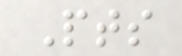Pts
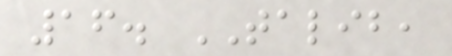16. TALIB,
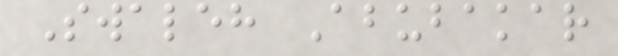Swaleh Abubakar
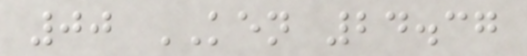00 KEN 24.37
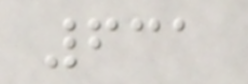631
